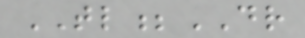TL;DR
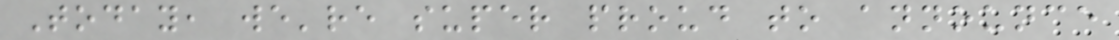Today, we're super proud to announce
